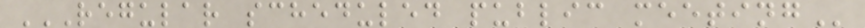REGULAR SCHEDULED PUBLIC MEETING
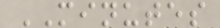MINUTES
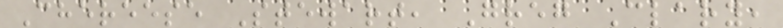Chereese Stewart, Greg Clary,
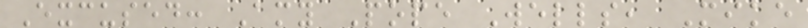Excused: Amy Pope Wells, Mike
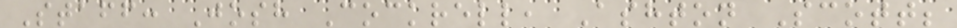Staff: Josh Cockrell, Ashton Scott;
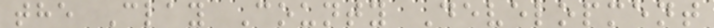the Clay County Development
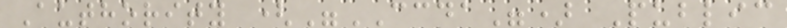Authority ("CCDA") Public
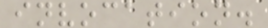invocation.
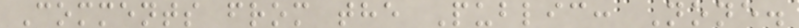Comments from the Public: None.
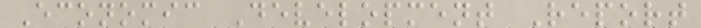Economic Development Report
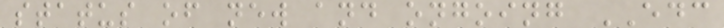status of new and ongoing EDC
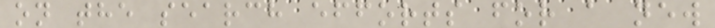on the search efforts for a new
